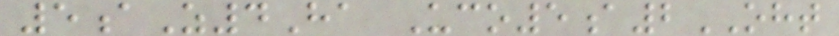5aZ4Ha Uco5a2OHT
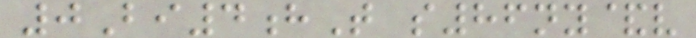0Bi4hT s86ny&v
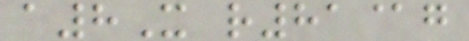a8X r81@g
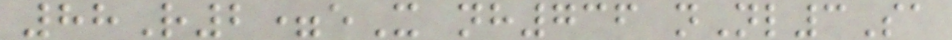88R2=eX nh736 nNl3Sa
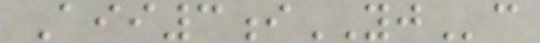Aii3iYJc
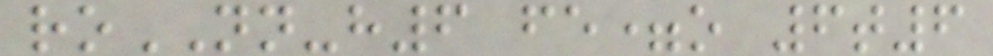roNN-h6 fe=o 6t6
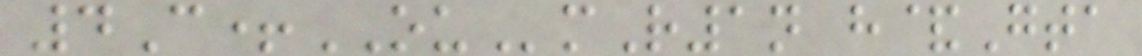4C+OUmR1n h&Gta
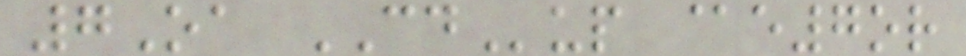7Oa CDup @e7or
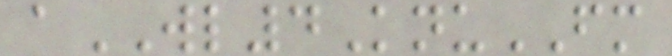aWL4KnuFM
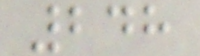248
